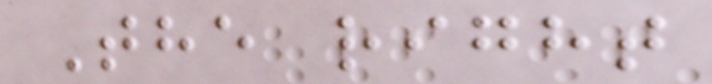The right
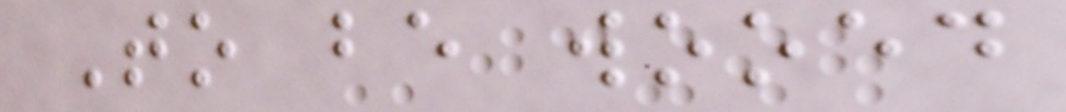To be wooed
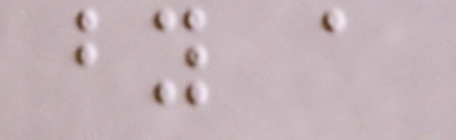by a
